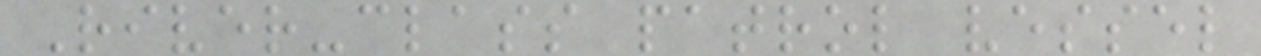River-class patrol vessel
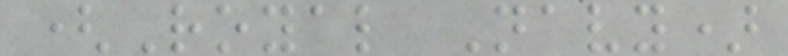(Royal Navy)
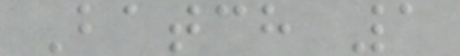Batch 1
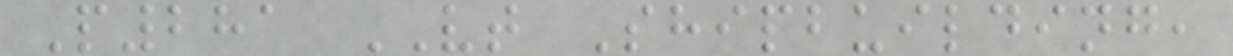P281 VT Shipbuilding,
